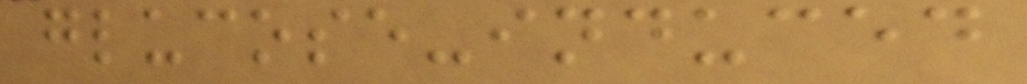glucose-induced
